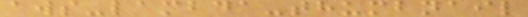aws-lambda-thumbnail
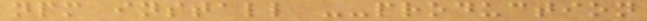npm install --production
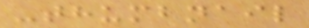-thumbnail
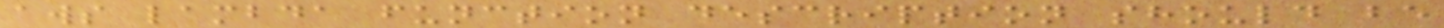aws lambda function description should be
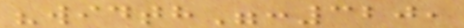"width":320,
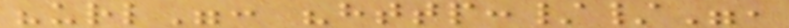"url": "http://",
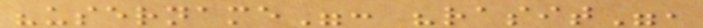"username": "rasit",
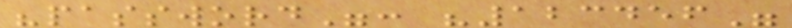"password": "123456"
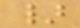}
